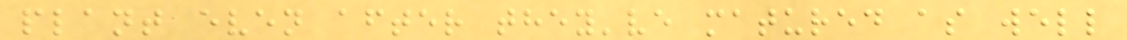plant even after they've matured as well
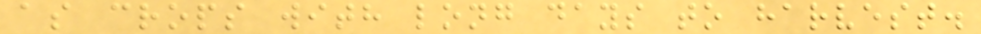as crops with long days to harvest.
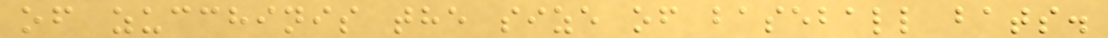of zucchinis the size of baseball bats.
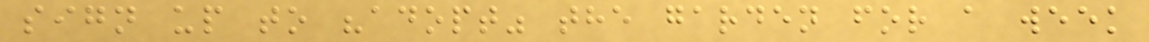sign up to "adopt" the garden for a week
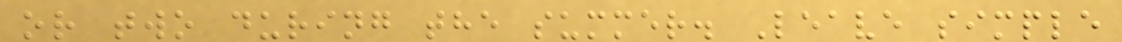or two during the summer. Leave simple
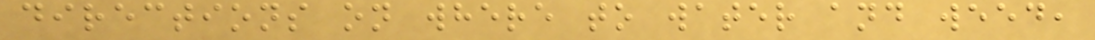directions on where to water and weed,
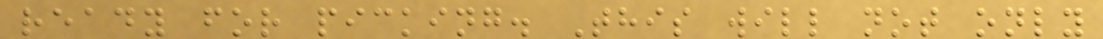ready for picking. This will not only
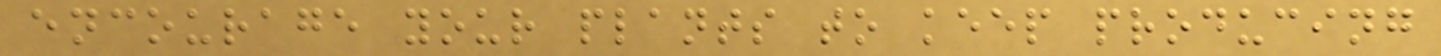encourage your plants to keep producing
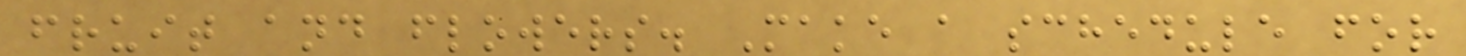fruit and flowers. Make a schedule for
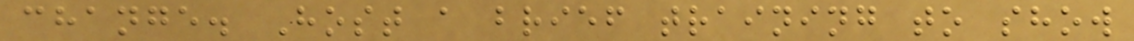change. Host a brief training to show
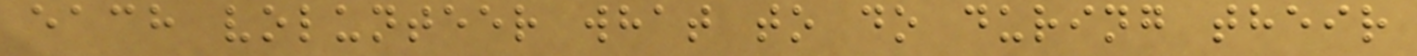each volunteer what to do during their
